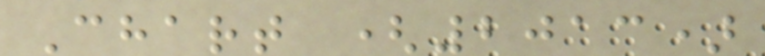Chart (2013)
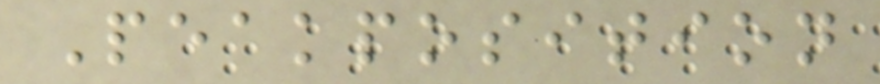Peakposition
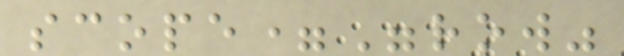scope="row"
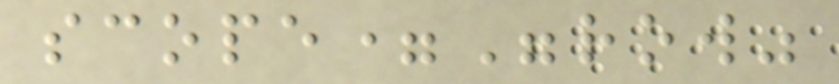scope="row"
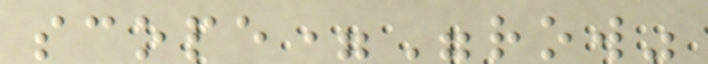scope="row"
